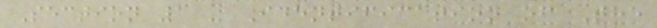Section 1 - Identification of The
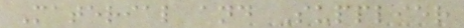Material and Supplier
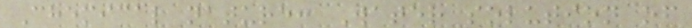Chemical nature: Water solution of
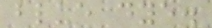blue dye.
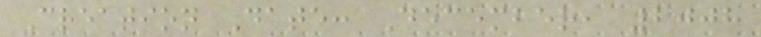Creation Date: December, 2008
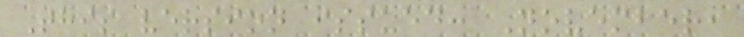This version issued: November,
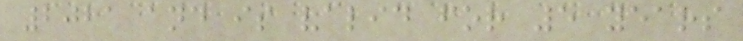2021 and is valid for 5 years
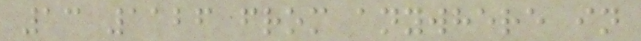13 1126 from anywhere in
